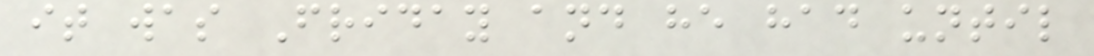it was Friday and he had until
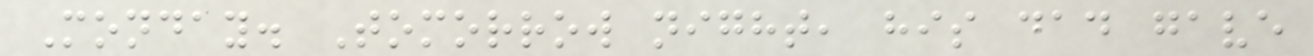Monday. Tomorrow night, his dad gave
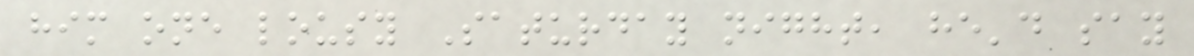him one lousy Saturday night, he'd say
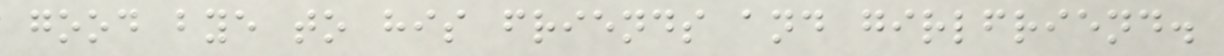good bye to his friends and girlfriend.
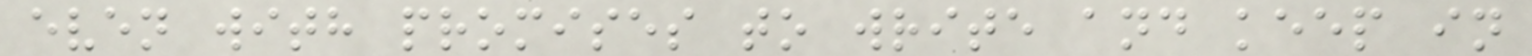even with promises to write and keep in
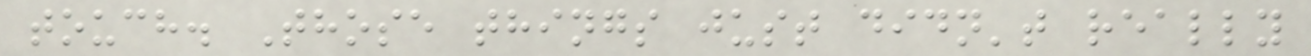touch. Those things just didn't really
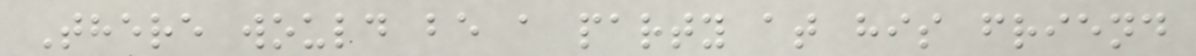There would be a party at his friend
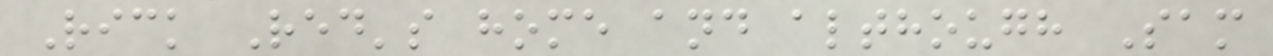Rick Red's home and although Sam
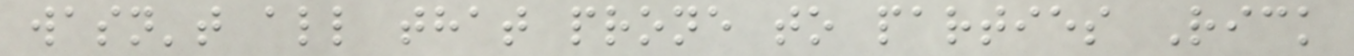wasn't all that prone to parties Rick
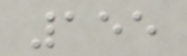155
